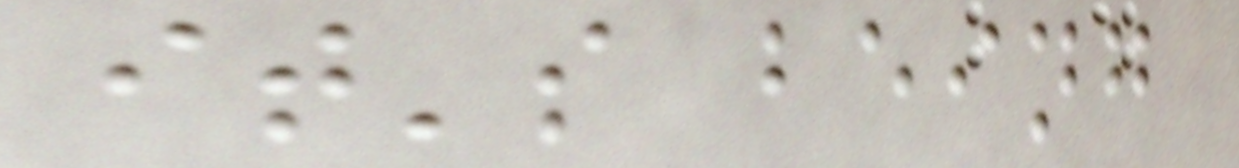it's being
